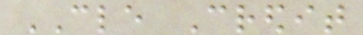CLE Credit
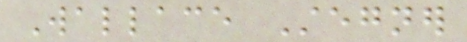Wallace Stegner
